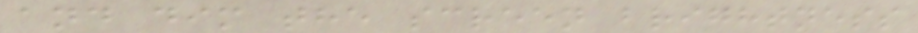and dim the screen brightness
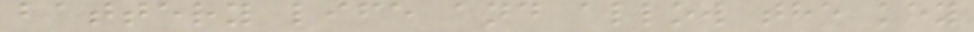battery life and allow the key
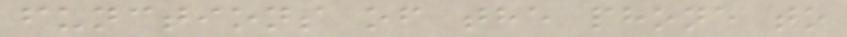functions of the phone to
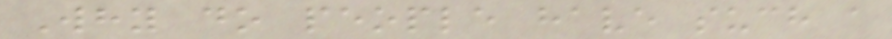Why do people have such a
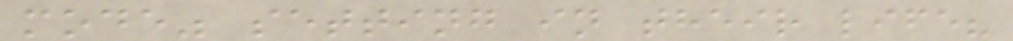mode" setting in their life?
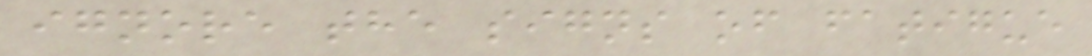ignore the signs of fatigue
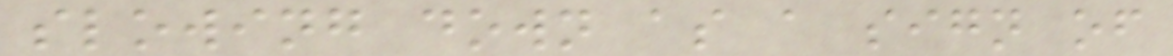slowing down as a sign of
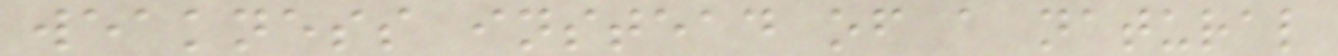weakness instead of a natural
